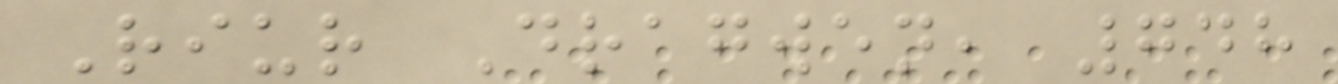Riur Dragwen, 748
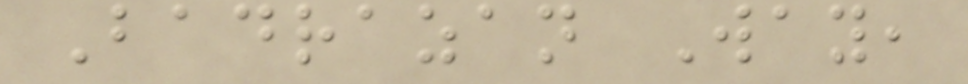Badrazan Way,
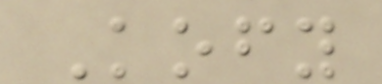Kofy
